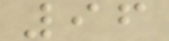96
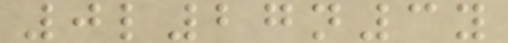0l27n3y
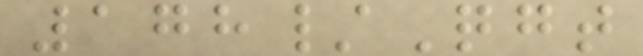178/Qgt
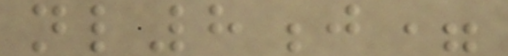nl8j=
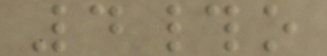4#o
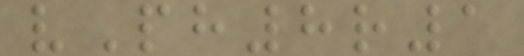vPh8r1
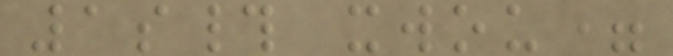1s# xwou=
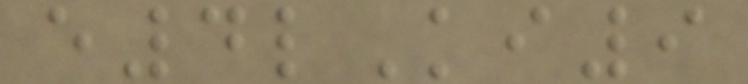e4lKi9
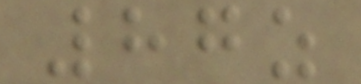87z
